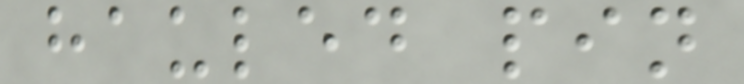hauled pin
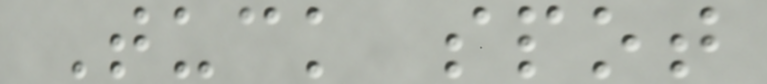Tuck spot
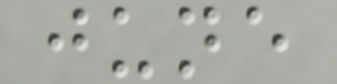june
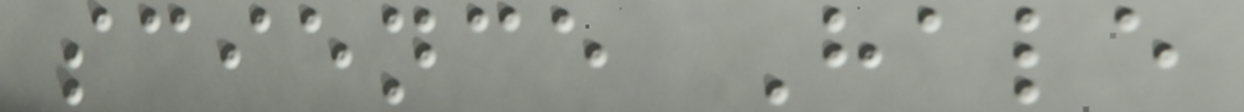science Hale
